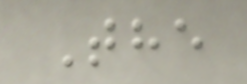The
